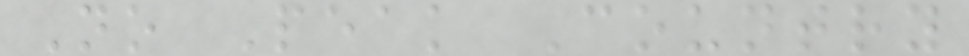No Peak Country
